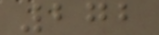272
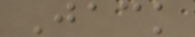Jack
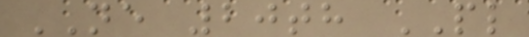NE 20th PL
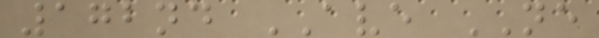172nd AVE NE
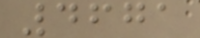4671
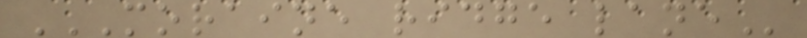MORAINE RIDGE LANE
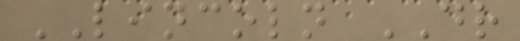LINCOLN DR
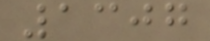1307
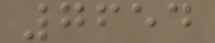7654
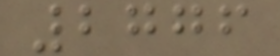2776
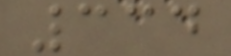334
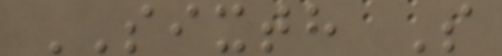SIXTH S
